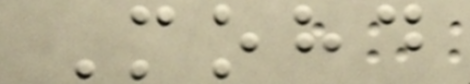Mohd
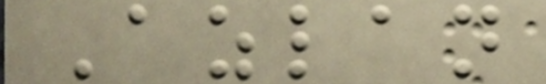Azlan
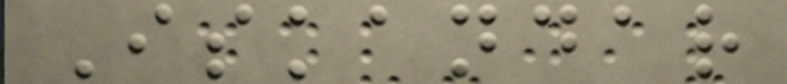Iskandar
